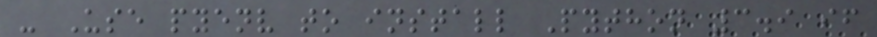- Use pyenv to install Python 3.9 if
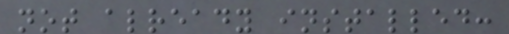not already installed:
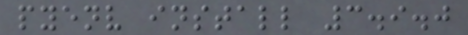pyenv install 3.9.0
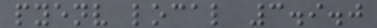pyenv local 3.9.0
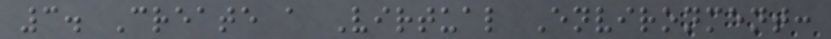3. Create a Virtual Environment:
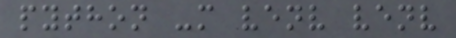python -m venv venv
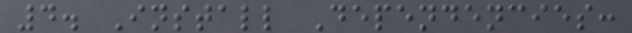4. Install Dependencies:
